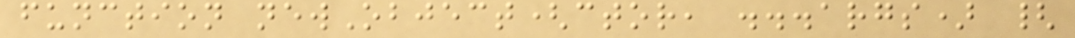function newObject(ctor, ...args) {
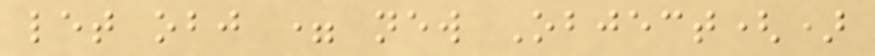let obj = new Object()
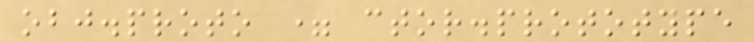obj.proto = ctor.prototype
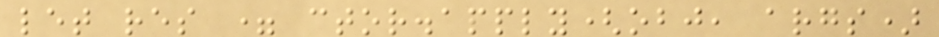let res = ctor.apply(obj, args)
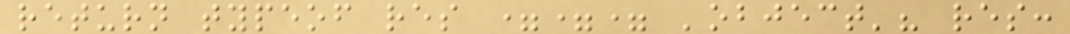return typeof res === 'object'? res:
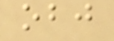obj
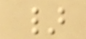}
